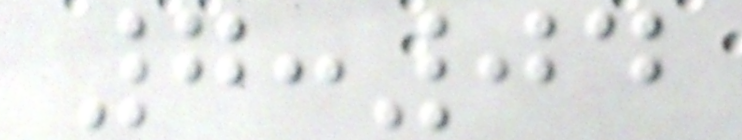7:04
